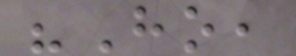"Ho,
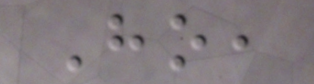Ho,
